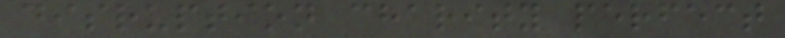disruption charity perfect
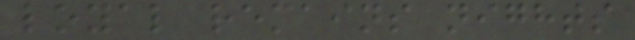loyal remains nights
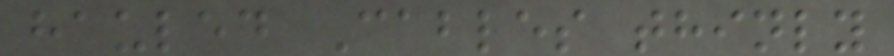hauled Cables thinly
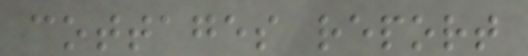cottages report
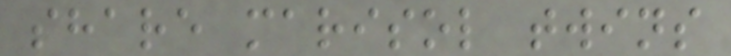share marisol twins
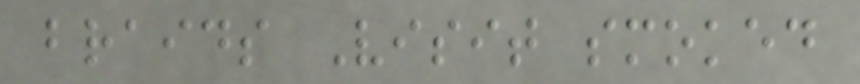braids Visit smoked
